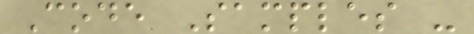Code Samples -
